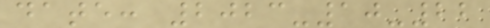date: 2023-10-22
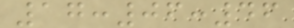17:06:46
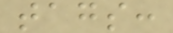tags:
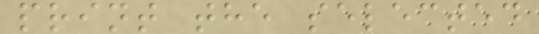print the selected
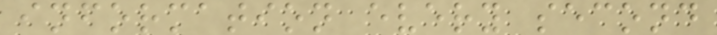information every second
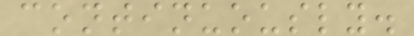continuously.
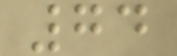74
